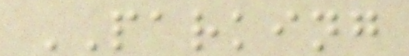PARKING
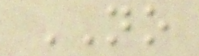NO
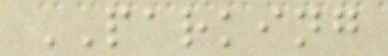PARKING
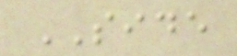SIDE
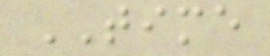TIME
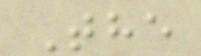The
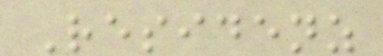Residenz
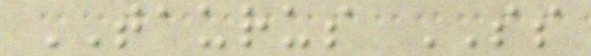TAURUS SS
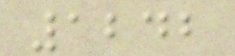1242
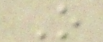O
